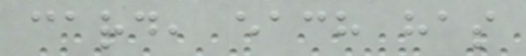card, each has
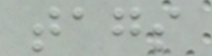tags
